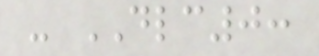- DLC0:
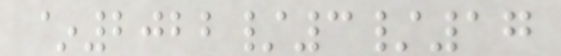~2022/3/17
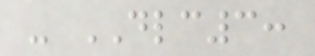- DLC3:
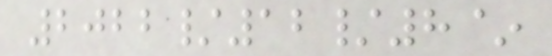2022/12/8~
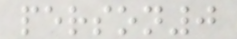person0
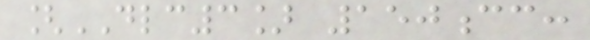[DLC3] 150cc:
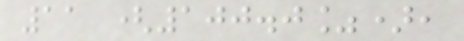11 (100.0%),
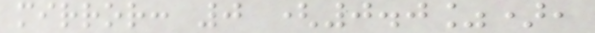mirror: 0 (0.0%),
